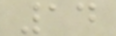14
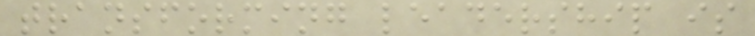transforming leadership is
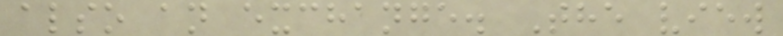also an exchange. The view
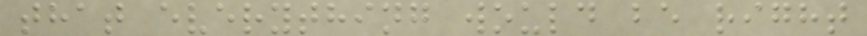that everything would be right
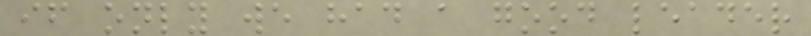if only we had a good leader
